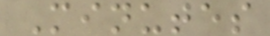Minutes
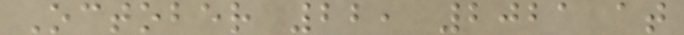October 22, 2021 at
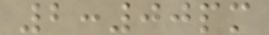2:00pm
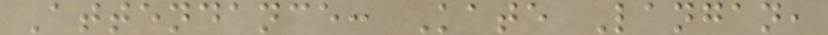Attendance: Kate Langan,
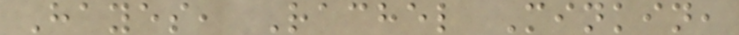Hayes, Rachel Minkin,
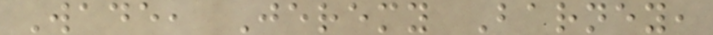Wade, Jeremy Barney,
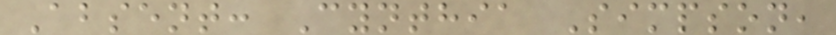Absent: Cynthia Simpson,
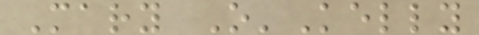Mary O'Kelly
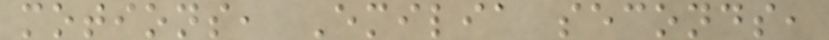motions, Emilia seconds,
